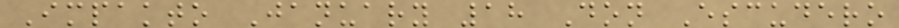Impakto January 18 Don Escudero
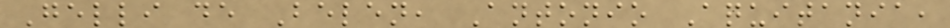Gelli de Belen, Antonio Aquitania,
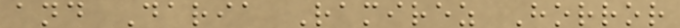and Daria Ramirez Horror
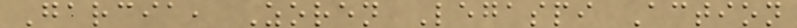Garcia, Zoren Legaspi Action
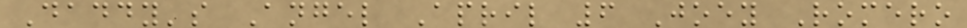Daddy's Angel April 6 Joey Romero
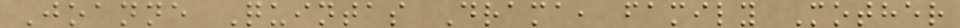Joanne Quintas Drama, family Mother
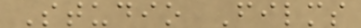Studio Films
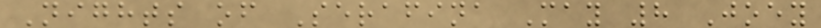Nights of Serafina May 8 Joey
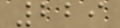229
